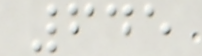645
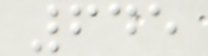645
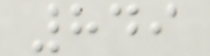849
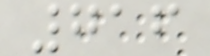716
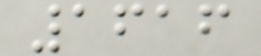1616
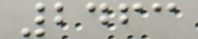2463
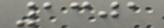1301
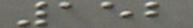152
